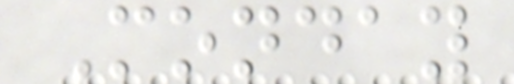Monday
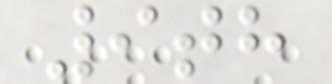9th
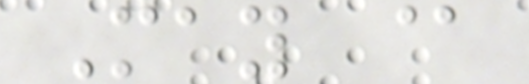May @
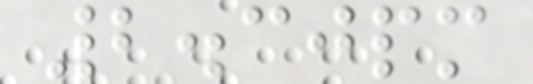2.30pm
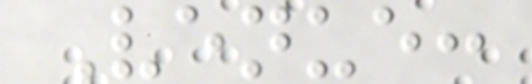Venue:
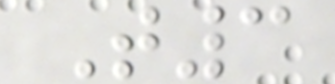T3
